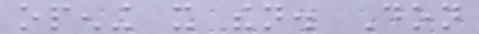opening it then. Don
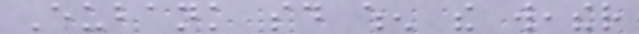Eubank said when the weather
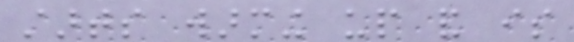starts warming up and is
